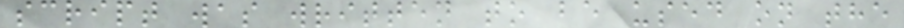script was written to be used on the
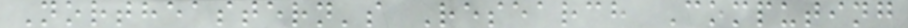Northeastern's Research Computing
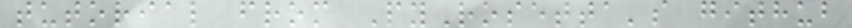tutorial from PyRosetta's github
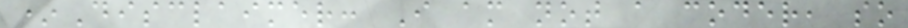*Disclaimer: I am not a coder, so
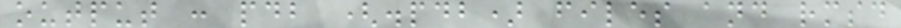output : pdb (.pdb) files and rmsd
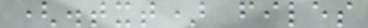(.txt) files
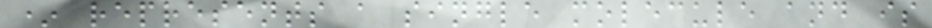* represents a single molecule and is
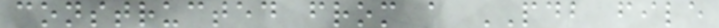constructed from a PDB file
